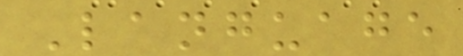Language
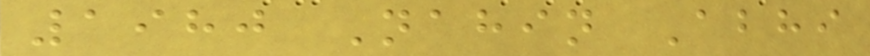1980 Nahin Abhi
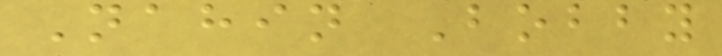Nahin Bobby
